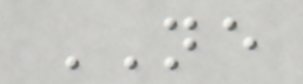NE
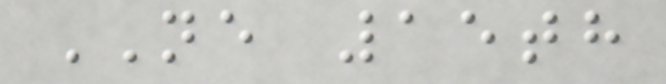NE 15th
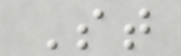St
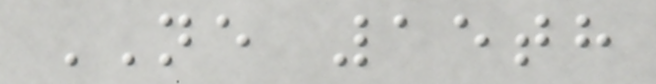NE 15th
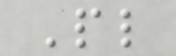Pl
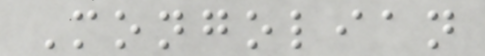Mongolian
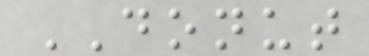DONUT
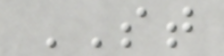ST
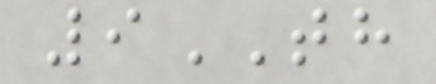9TH
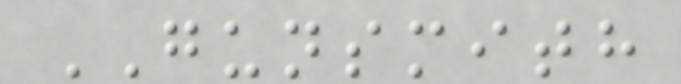GUNSMITH
